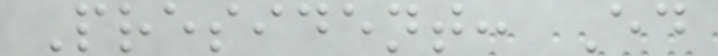President: Ed
